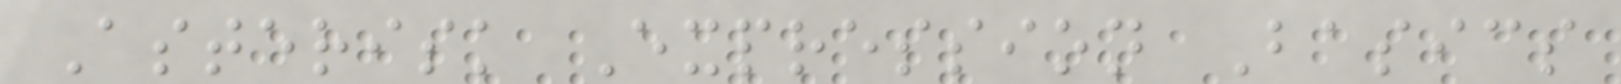Asterisk Expression Basics
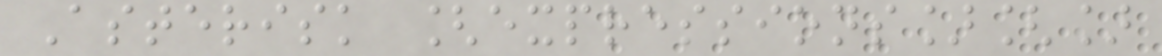Asterisk [expressions][]
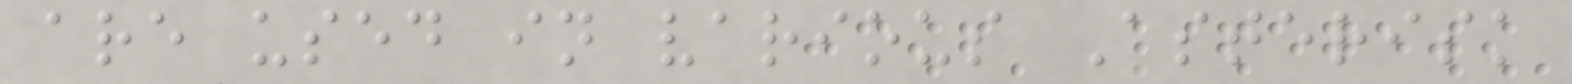are used in various Asterisk
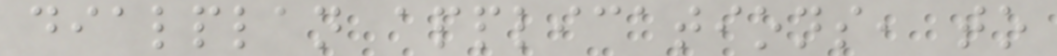dialplan applications, to
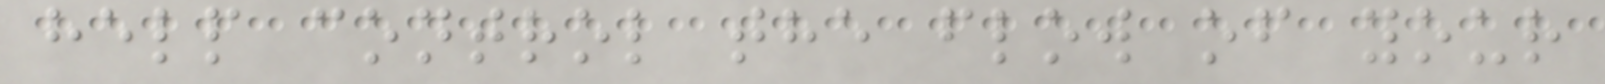help control the flow of your
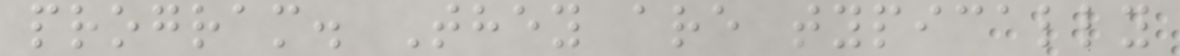program. They are typically
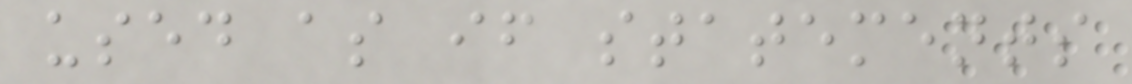used as if statements
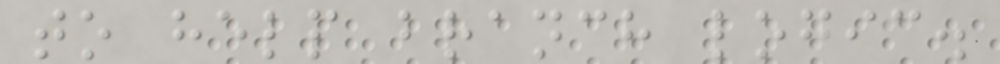to help branch logic.
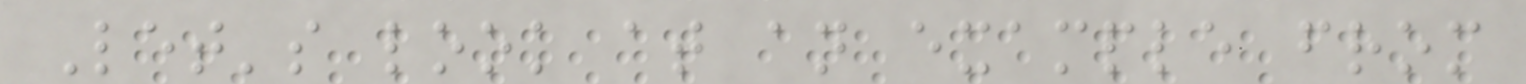Let's look at an example from
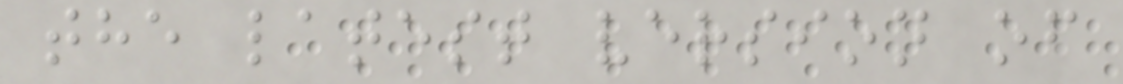the latest version of
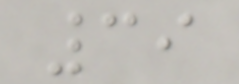39
